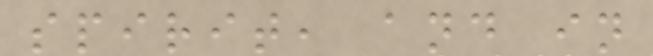spirit, and in
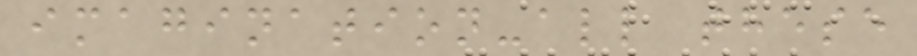imagination-all these
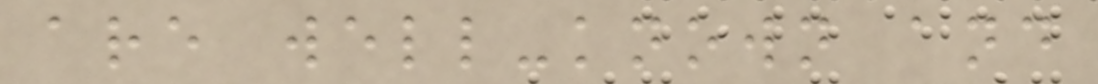are well-known and
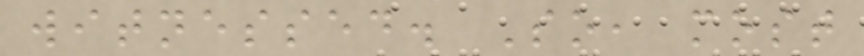witnessed. So, most
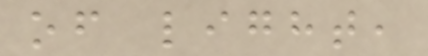of light,
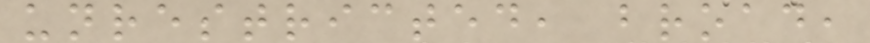unrestricted, broad,
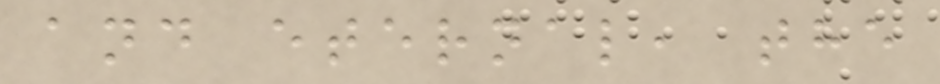and eternal, the
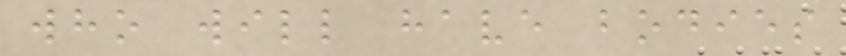who will have bodies
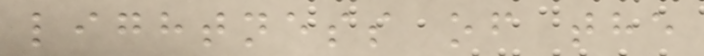lightness of the
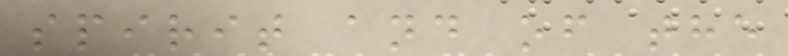spirit and of the
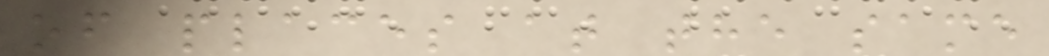of places at the same
